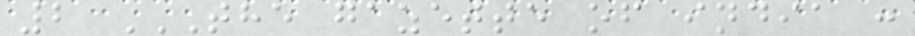2 THE GAZETTE OF INDIA :
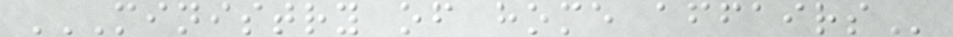MINISTRY OF HOME AFFAIRS
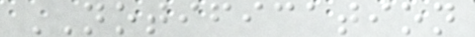NOTIFICATION
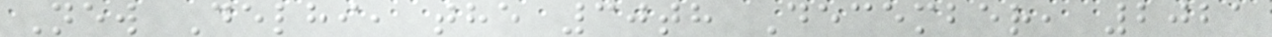New Delhi, the 30th December, 2021
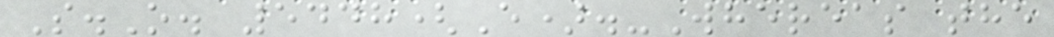S.O. 5448(E).-Whereas the
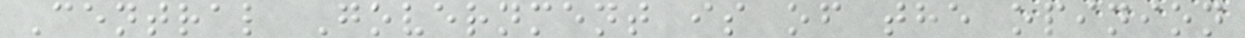Central Government is of the opinion
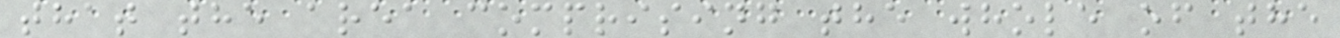that the area comprising the whole of the
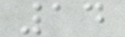14
